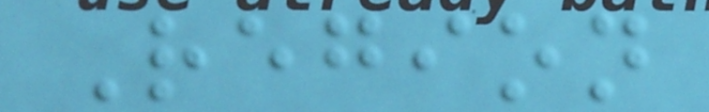Region
